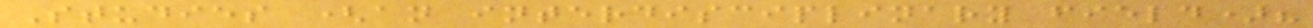Studies (an interdisciplinary field)?
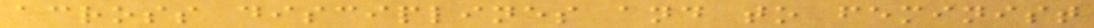across disciplines and to feminist
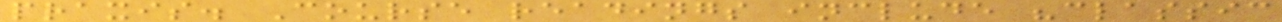praxis. Course readings include "classic
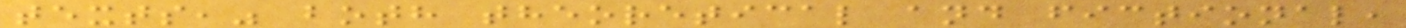texts," both theoretical and fictional,
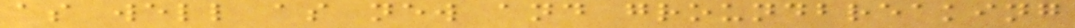as well as new and groundbreaking
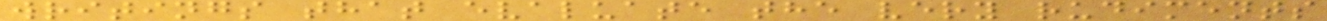writings that evaluate the very rudiments
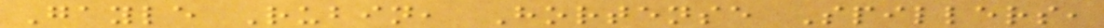Gayle Rubin, Hortense Spillers,
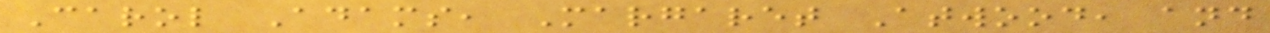Carol Adams, Margaret Atwood, and
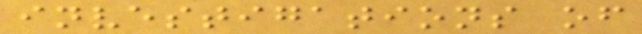investigations of
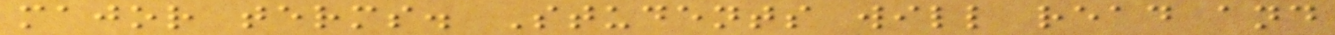major terms. Students will read and
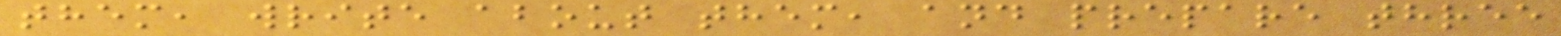them, write about them, and prepare three
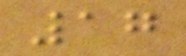17
